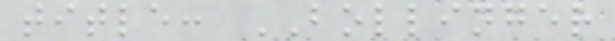title: BOLLINGER
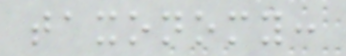taxonomy:
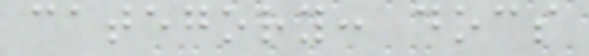category: docs
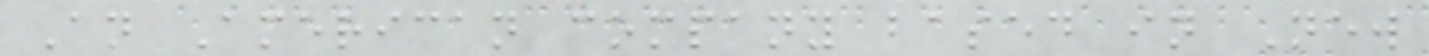An American company based in New
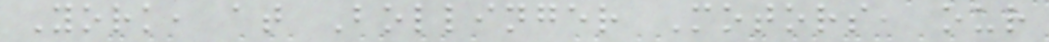York, at Bollinger Motors, our
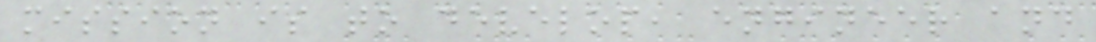mission is to develop, engineer and
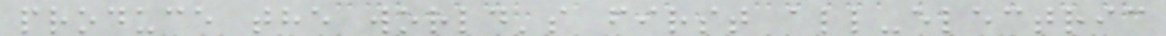produce the world's first all-electric
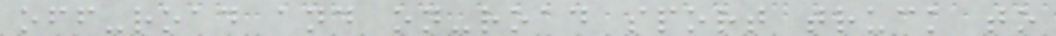off-road and on-road sport truck to
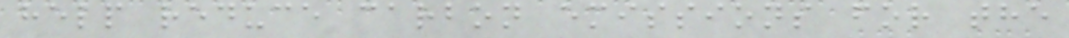help reduce carbon emissions for the
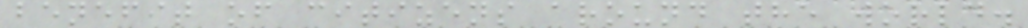benefit of citizens around the world.
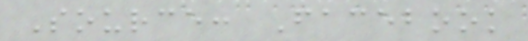Source: Facebook
